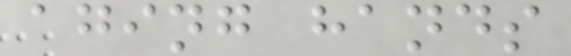aging hands
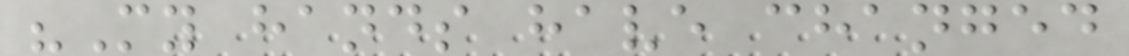"My hands have changed
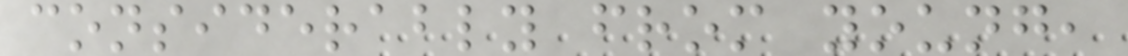considerably from young,
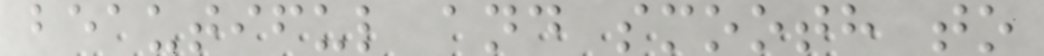beautiful and smooth to
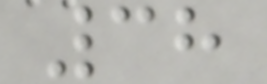38
